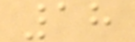18
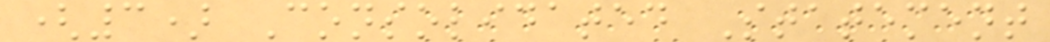(3) Consolidated Statement
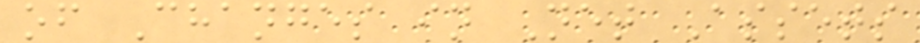of Changes in Net Assets
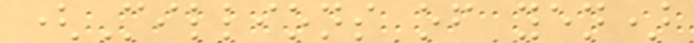(Millions of yen)
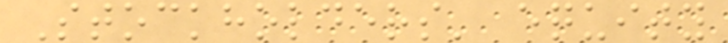Stockholders' equity
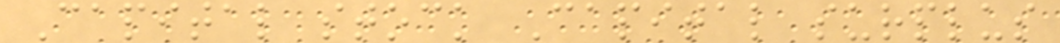Capital stock Capital surplus
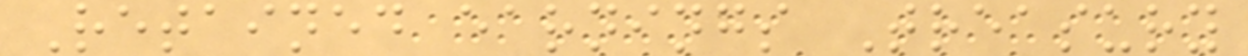Retained earnings Treasury
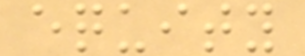equity
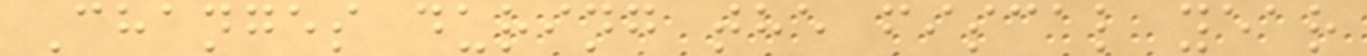Changes during the fiscal year
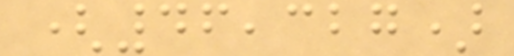(46,327)
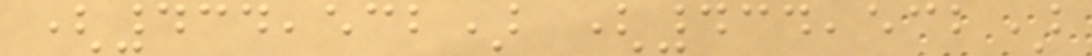(434,532) (434,532)
